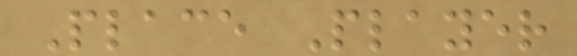Place Player
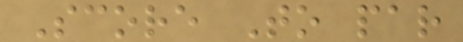Score To par
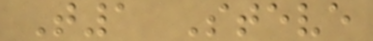T1 Steve
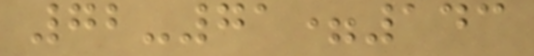72-71=143
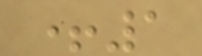+1
